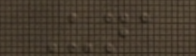Una
